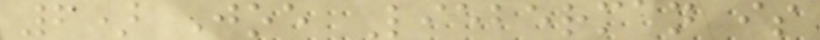6) Joe Lieberman is
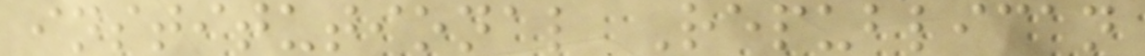institutional Republican
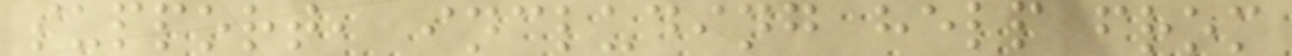support, including help from
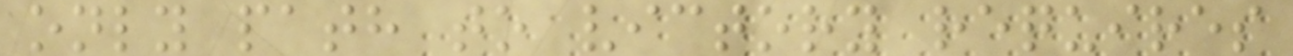only path to victory requires
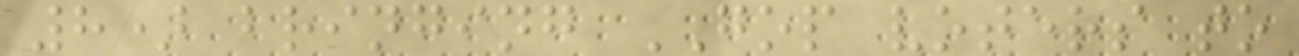8) bringing GOP voters to
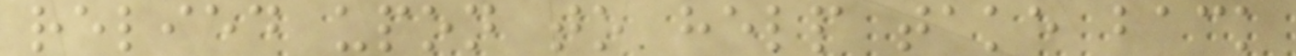relied upon to help take back
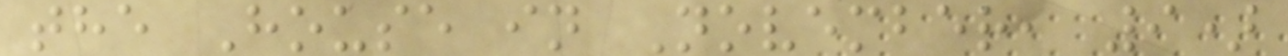the House in November, 9)
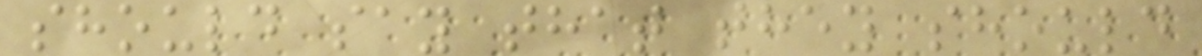should say that they should
